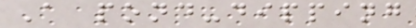A pond-dipping
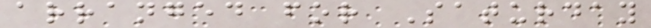arranged for Saturday
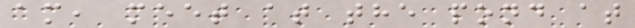am, meet at the pond at
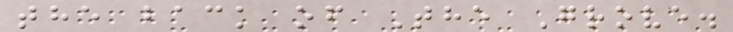the back of The Grove.
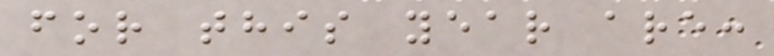for this year are:
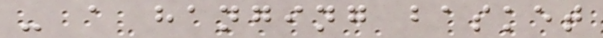- a hanging basket
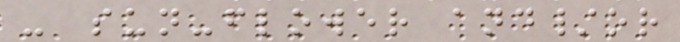- sun-flower and/or
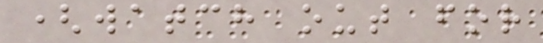(watch out for
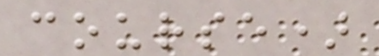course)
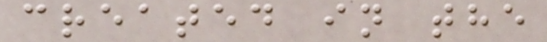created in the
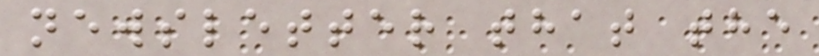newsletter that the
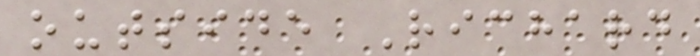outside Richard
